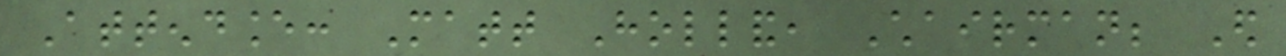Attendance: Matt Holland, Chairman; Ed
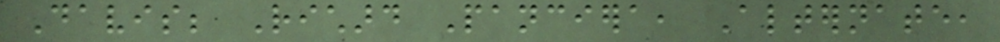Davis; Richard Panciera, Alternate,
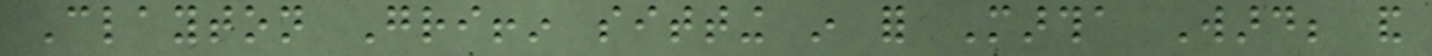Clayton Griffin sitting in for Martha Ward; and
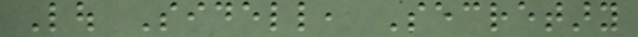Lou Sidell, Secretary
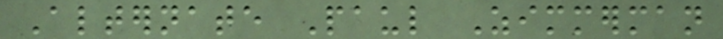Alternate Paul Zimmerman
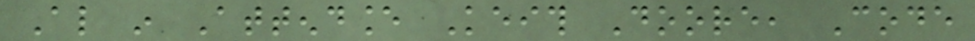Also in Attendance Keith Doore, Code
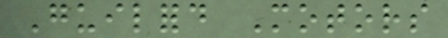Guilford Motors
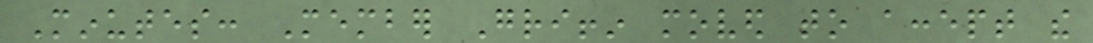Minutes: Member Griffin moved to accept the
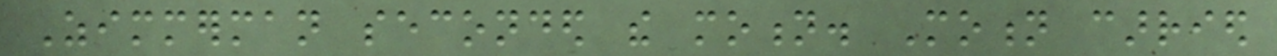Zimmerman seconded the motion. Motion carried
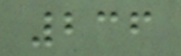236
